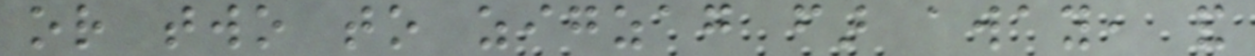or two to zigzag far away, and
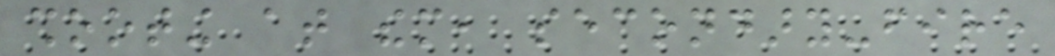shooting at them, secondary-fire
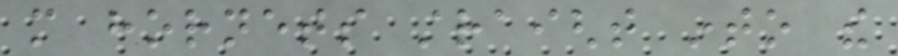more hornets straight into the
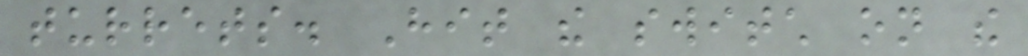turrets. Hit the switch on the
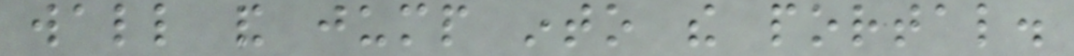wall and jump into the portal.
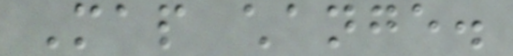Map change.
